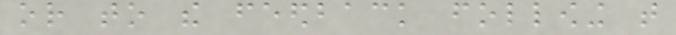or to the feedback following that
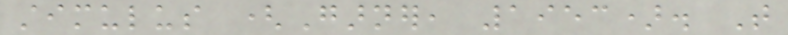stimulus (Garner, 1953). That
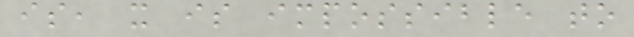is, it is impossible to
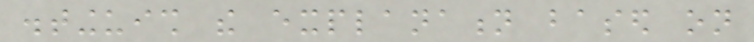distinguish the explanation based on
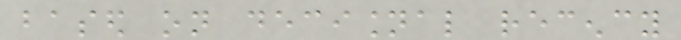based on decisional recency
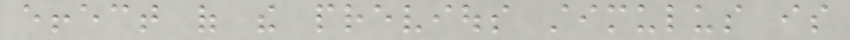effect of the previous stimulus is
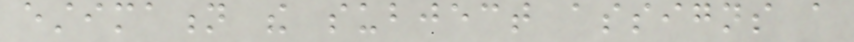estimation the subject assigns a
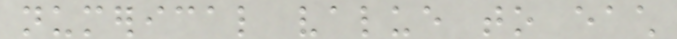numerical value to each
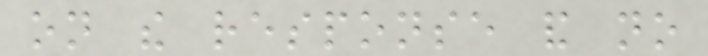on the response and no
